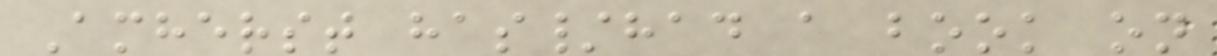Amherst has/had a book on
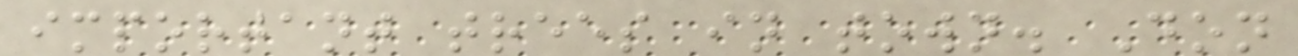important trees in town. Don
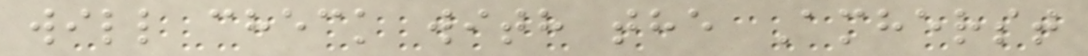will check with the Amherst
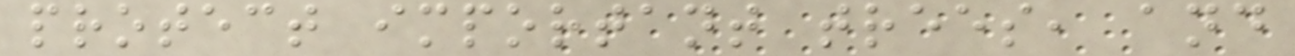protect important trees, and
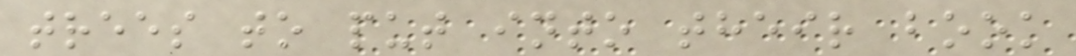trees to put into their book
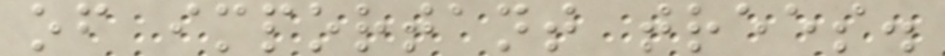of important trees.
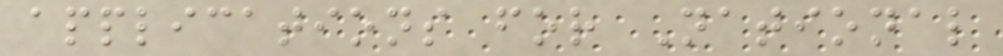applications for National
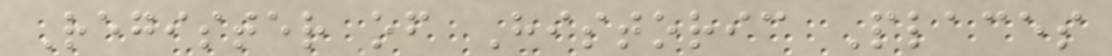Register of Historic Places
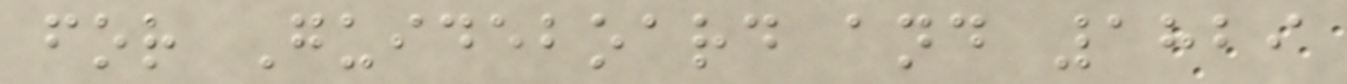for Guideboard and 1829
